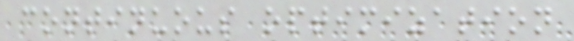continuous optimization
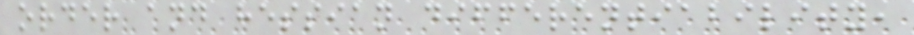order and hessian differentiability,
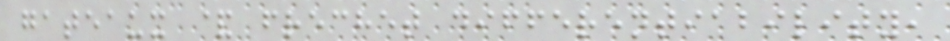gateaux & frechet differentiability,
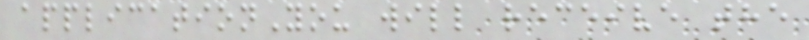applicationYou will receive the
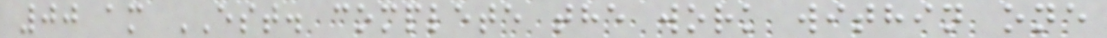00 am EST. complete the work within one
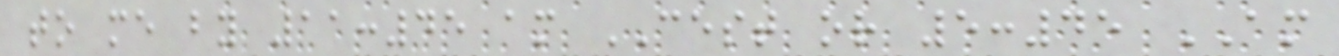to me by 11:45 am CEST or 5:45 AM
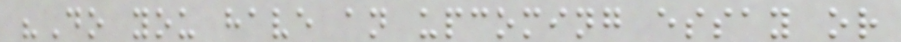"Do you have an upcoming essay or
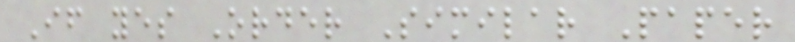If yes Order Similar Paper
